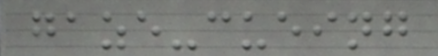gaze-cueing
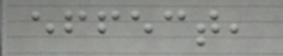effect,
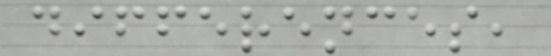differences,
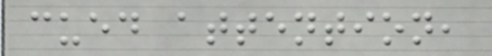cued attention,
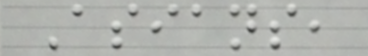Asians,
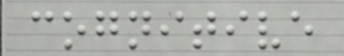cognitive
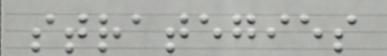strategies
